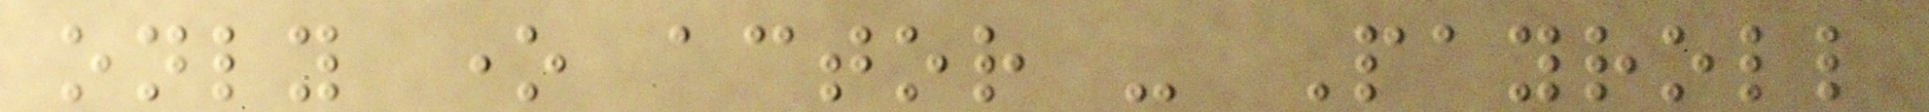only one actor - Payroll
